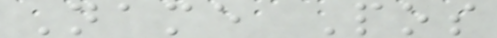Name Pos
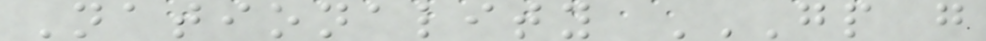Nationality GP G
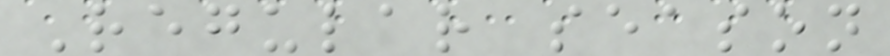Regular season
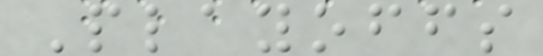Playoffs
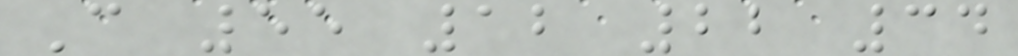C 55 12 22 34
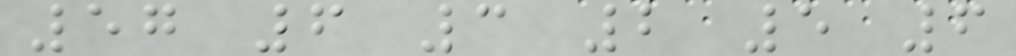57 6 3 2 5 6
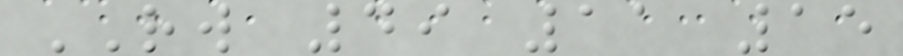RW 49 11 15
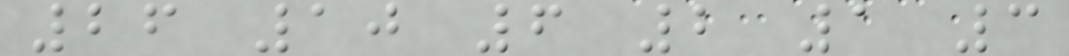26 10 6 2 1 3
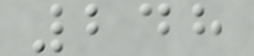248
